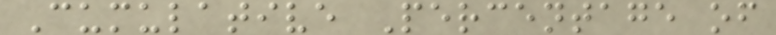Cumulative Percentage of
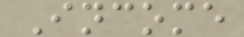Income
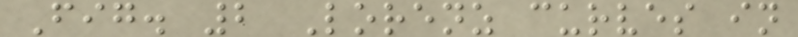Fig. 2 Lorenz curves in
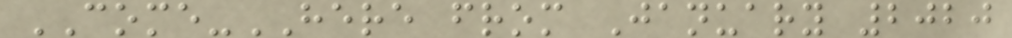COME-HERE from January 2020
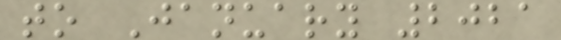to January 2021
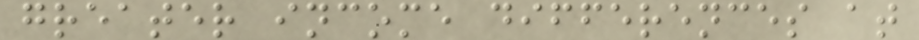greater income differences at
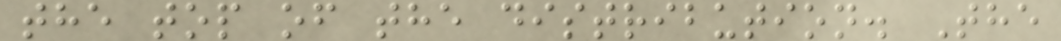the top of the distribution. The
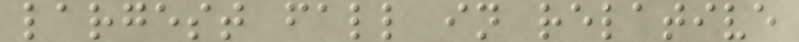largest fall in relative
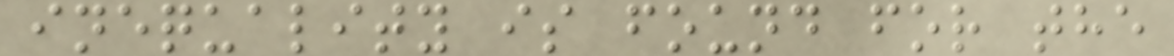inequality is found for the
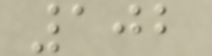102
